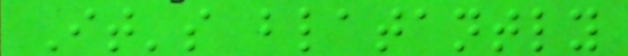It's blatantly
